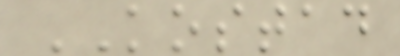KOSTAD
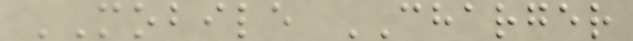MOBILE CHARGER
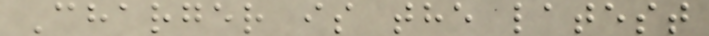Charger is the latest
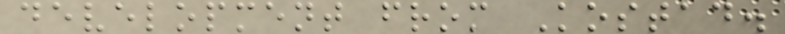development from Kostad.
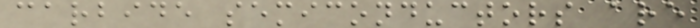carbide semiconductors are
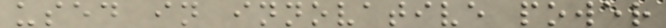used in innovative power
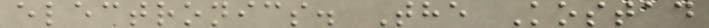electronics. The Kostad
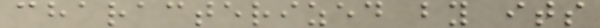characterized by its
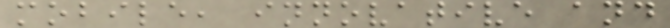mobile, innovative and
